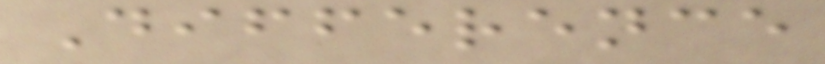Difference
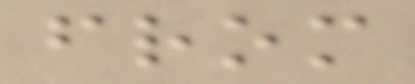from
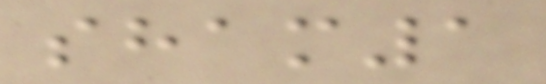sham1
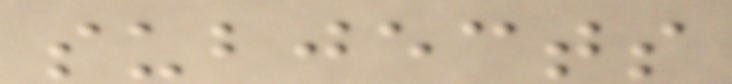subjects
